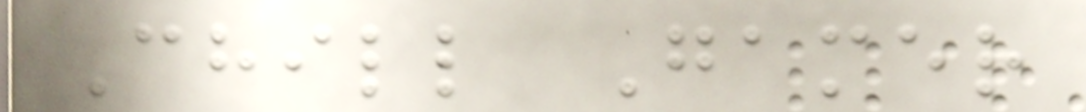Chill Gamer
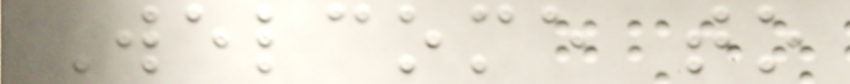Welcome to
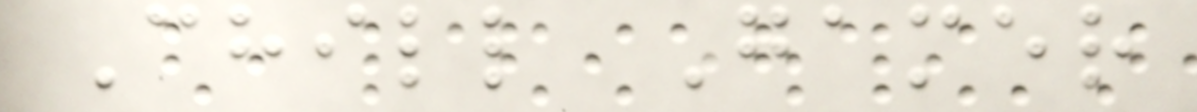Chill Gamer
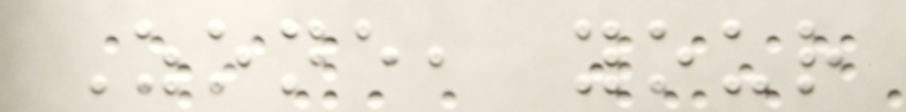Zone, your
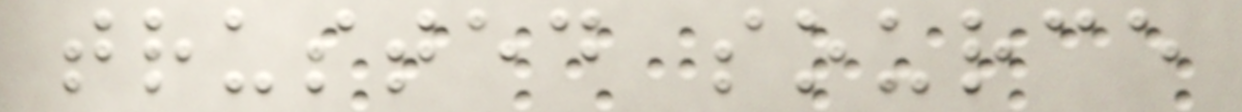trusted source
